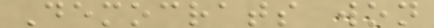Democrats won
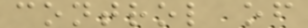control of
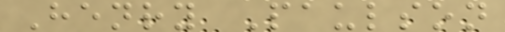Henry Paulson
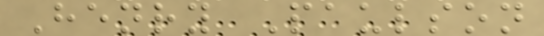Henry Paulson
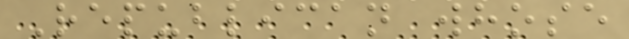Republican whose
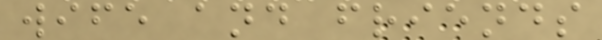wife and friends
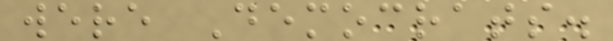were Democrats.
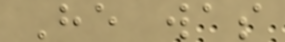He was
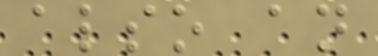also an
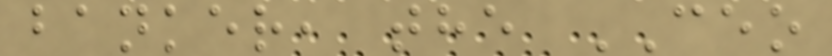banker, the CEO
